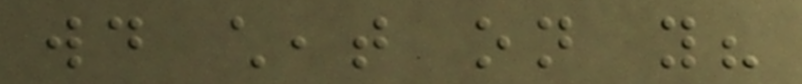would cheat on you?
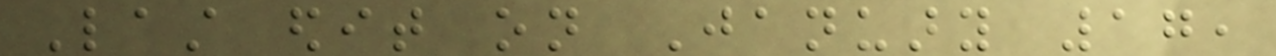Last edit on January 17,
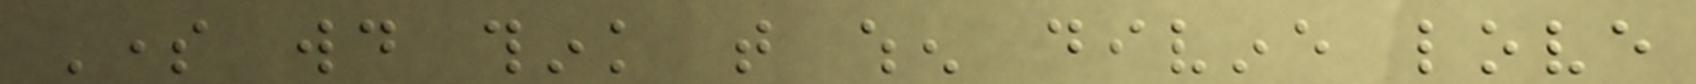Some would think that when divine love
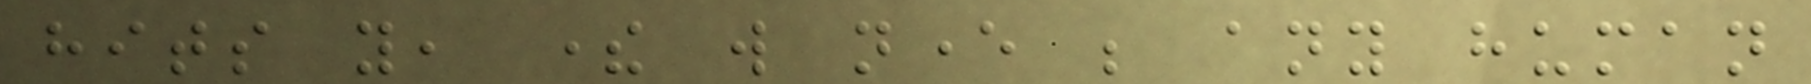hits you, there will never be any human
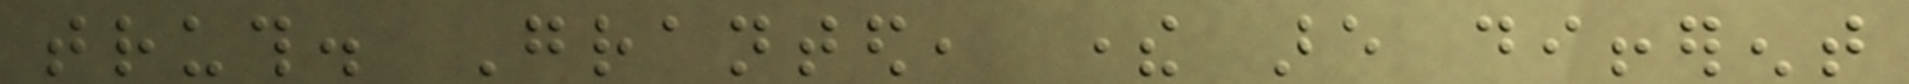truth. Granted, there are different
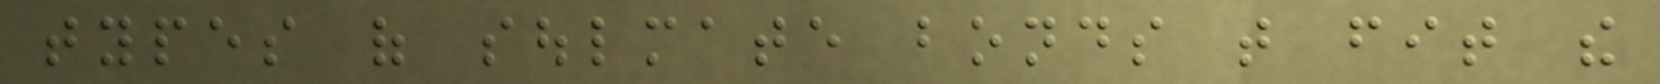types of soulmate bonds that fit the
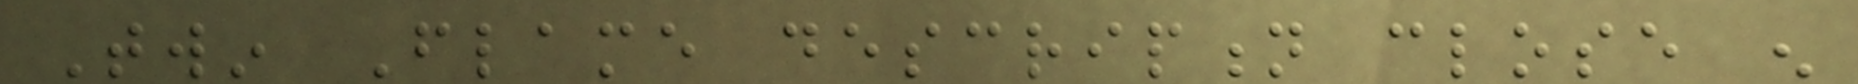Twin Flame description close enough
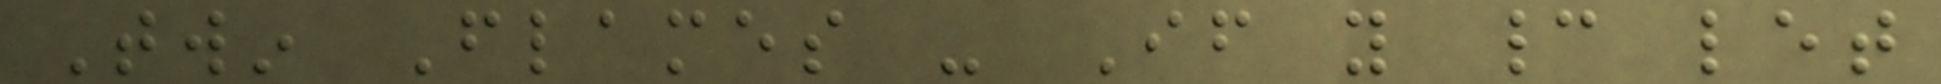Twin Flames - If you cannot let
